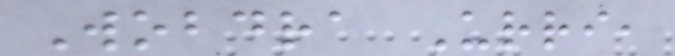Wobdra Urri,
